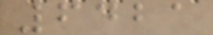6421
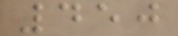450
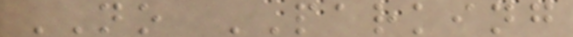NO PARKING
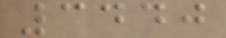3440
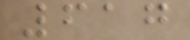617
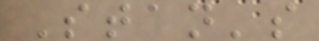Stan's
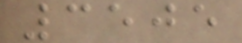3505
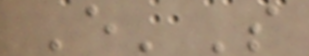E'S
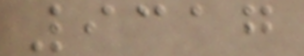9317
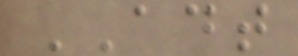ADT
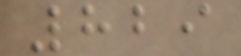829
